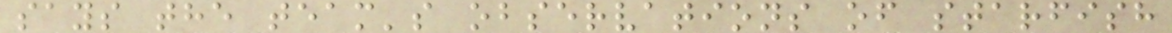says the team's observations of starfish
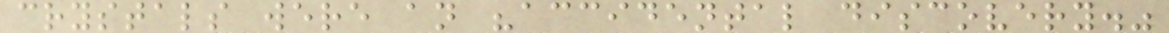crystals were an "accidental discovery."
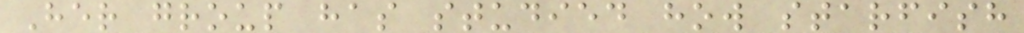Her group has studied how starfish
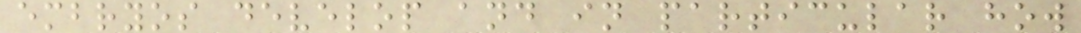embryos develop and in particular how
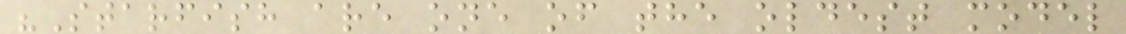"Starfish are one of the oldest model
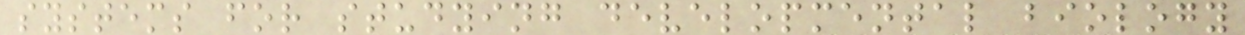systems for studying developmental biology
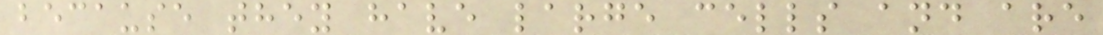because they have large cells and are
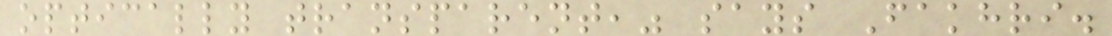optically transparent," says Fakhri.
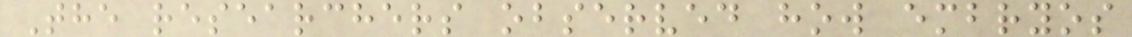The researchers observed how embryos
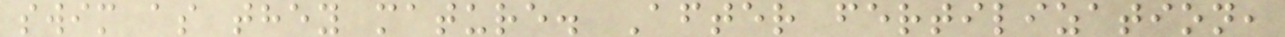swim as they mature. After fertilization,
